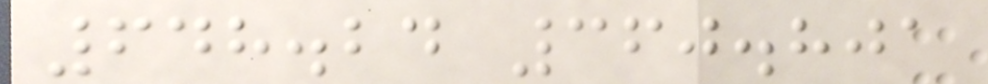648.24 360.801
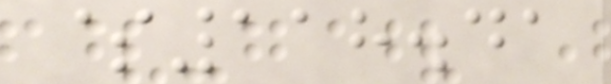$118.41
